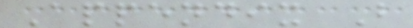Appendix B
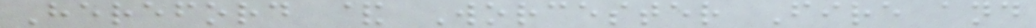Hereford & Worcester Fire and
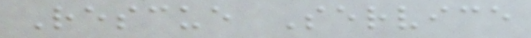Rescue Service
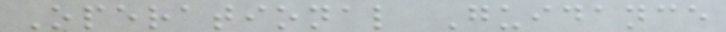Operational Guidance
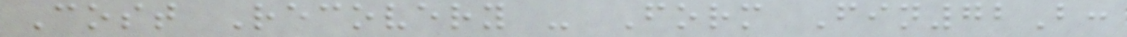Cost Recovery - Form Fin72B:
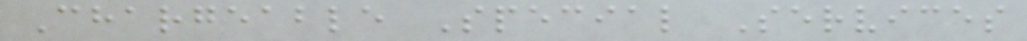Chargeable Special Services
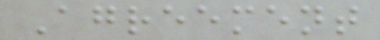Agreement
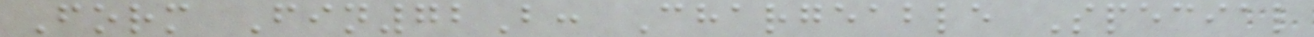Form Fin72B: Chargeable Special
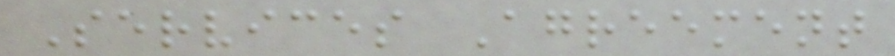Services Agreement
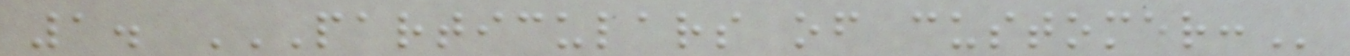1. PARTICULARS OF CUSTOMER:
